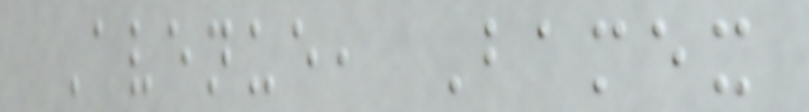Avenue, Bamex
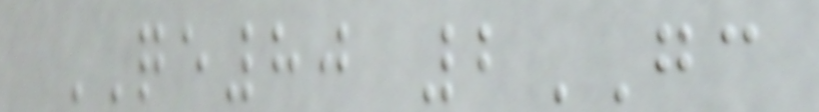QE80 2GC
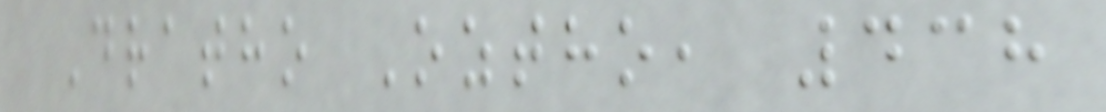Dratho Oztho, 438
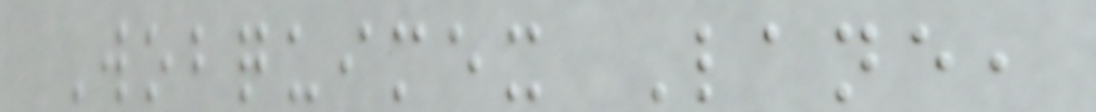Wobquimex Lane,
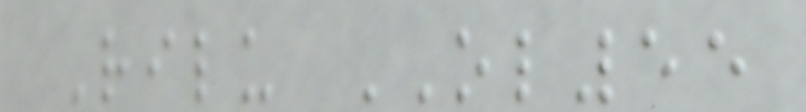Rilu OL55
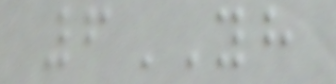6YH
